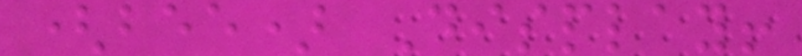(bee) Display!
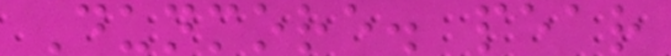Dunmore. pear
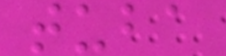tuba
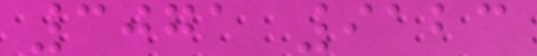3071 9123
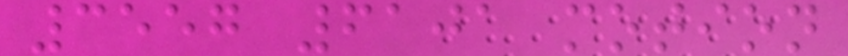3557 6101 motion
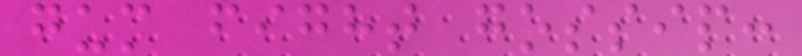gum fight gossip:
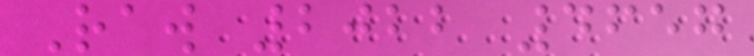Raw 2022 4657
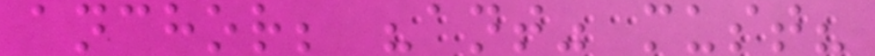anchor; "ant" must?
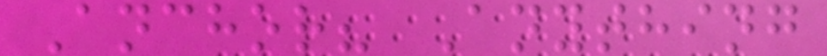Anchor? Anything
